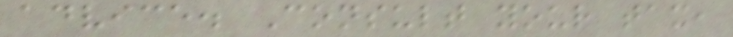advice. Consult your tax,
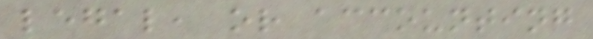legal, or accounting
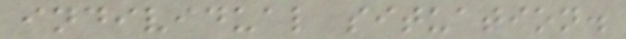individual situation.
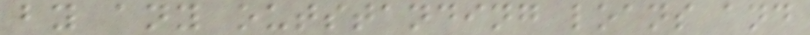by any outstanding loans and
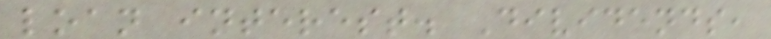loan interest. Dividends,
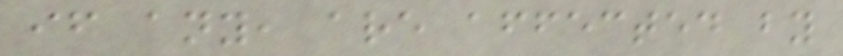if any, are affected by
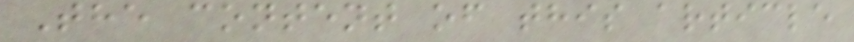The content of this article
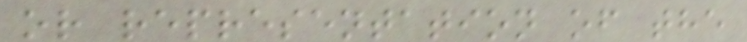or representation of the
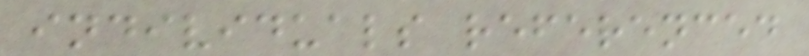individuals referenced
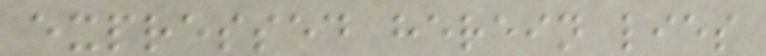expressed herein lies
